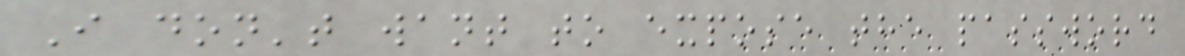I don't want to expose the password
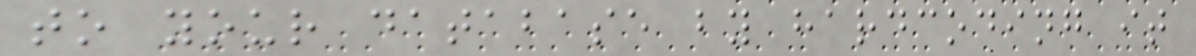to your database by hardcoding it
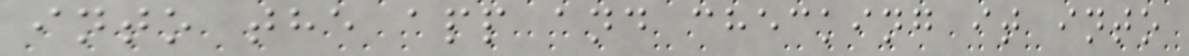into the app and checking it into
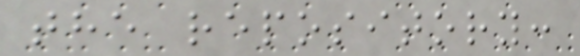the repository:
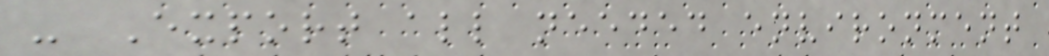- Export all needed environment
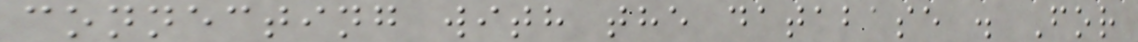connecting with the database . For
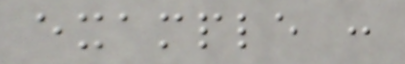example :
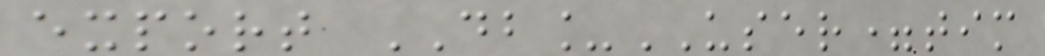export DB_USER=tim
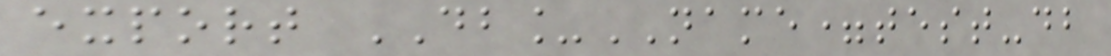export DB_NAME=test-db
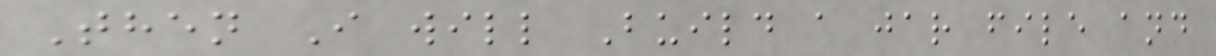Then I will Build a jar file and
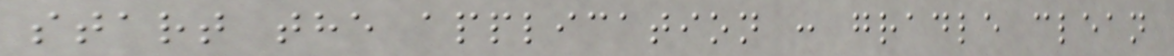start the application : gradle clean
